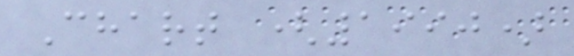Chart (1990)
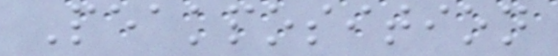Peakposition
